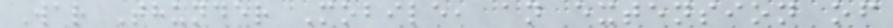War Thunder Mobile, an extension of
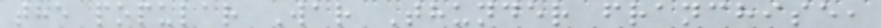the popular War Thunder franchise,
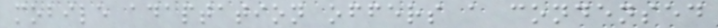mobile adaptation offers a condensed
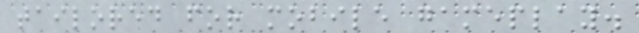tailored for mobile gameplay.
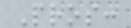Pros:
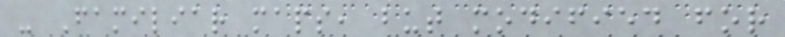- Familiar maps, but modified for
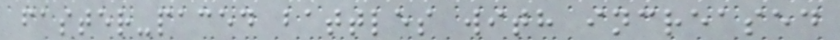faster-paced battles with increased
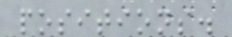positions.
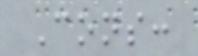Cons:
